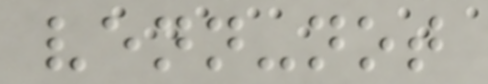venn-not
